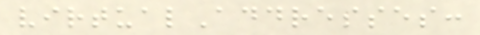virtualAddresses:
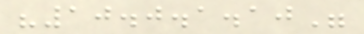"10.0.1.10"
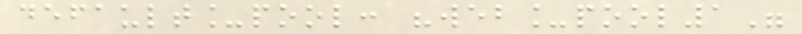default_pool: "web_pool1"
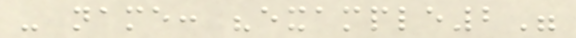- name: "example2"
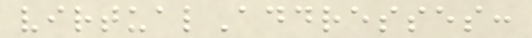virtualAddresses:
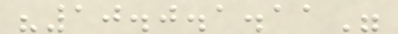"10.0.1.11"
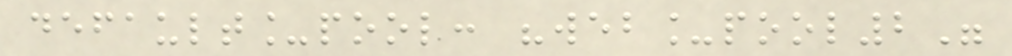default_pool: "web_pool2"
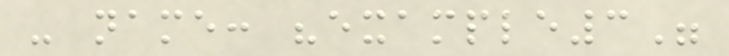- name: "example3"
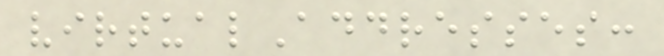virtualAddresses:
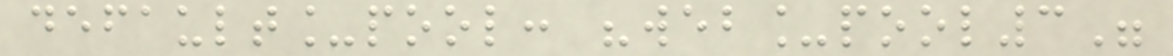default_pool: "web_pool3"
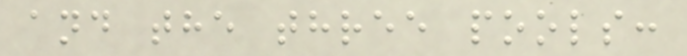and the three pools:
